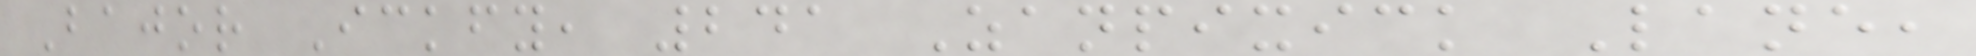Bajor Ickfy, 241 Zanpixick Lane,
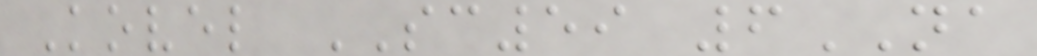Kovel SC59 6NA
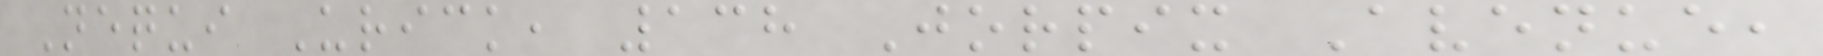Nequi Urick, 138 Jorpix Avenue,
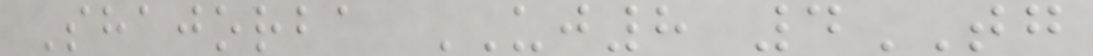Shajorba UJ8 4TG
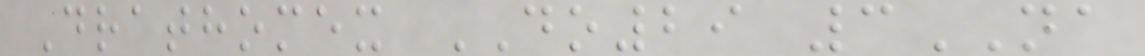Drathomex DO29 3NA
